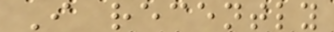I recently
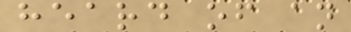heard of an
